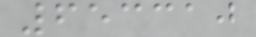653310
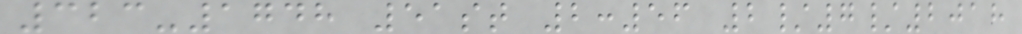323-1748 51st 2:56 2/7/2018
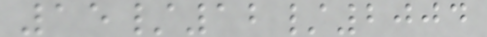15/12/2004
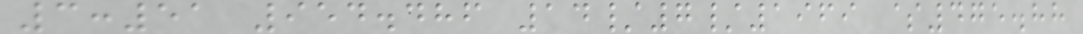3:51 954.486 14/7/1969 $475.88
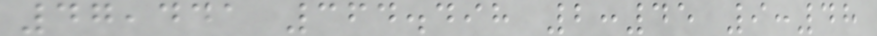47,441 364.498 2:45 9:48
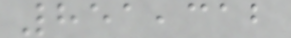851,312
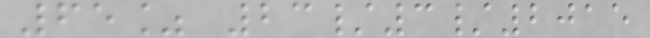65% 23/3/2015
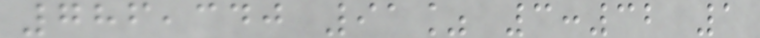786,340 91% 3:32 1
